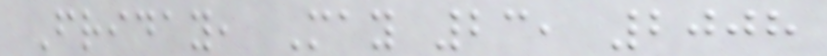Friday, May 23, 2008
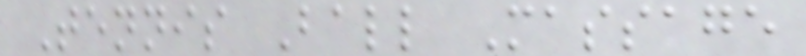Tennis Ball Massage
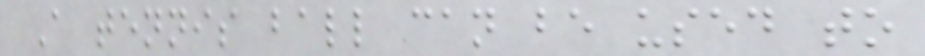A tennis ball can be used to
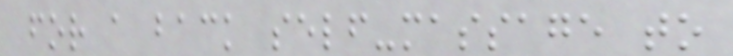for a back self-massage to
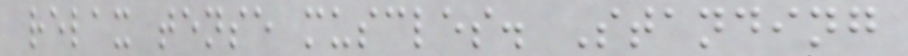relax tense muscles. Standing
